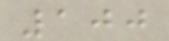100
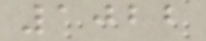1022
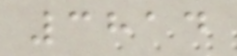3814
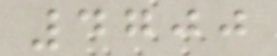4700
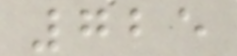725
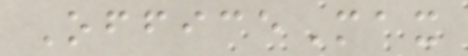OfficeMax
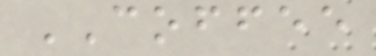COFFEE
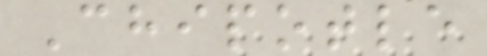Chipotle
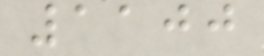1100
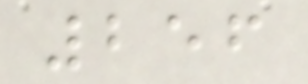256
